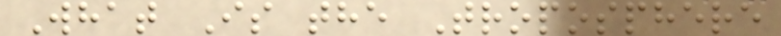What Is the Troposphere
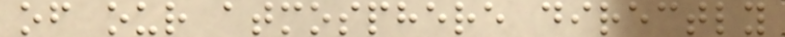of our atmosphere directly
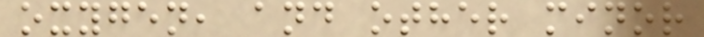oxygen, and other minor
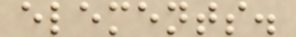elements.
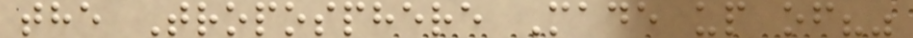the Troposphere Made up of?"
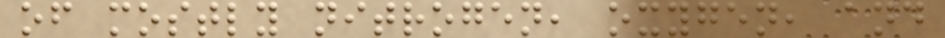of mostly nitrogen, oxygen, and
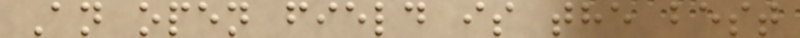An open field is the best
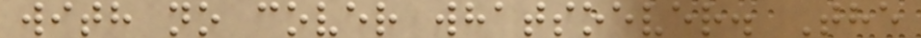with no cover whatsoever. The
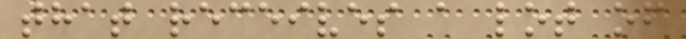that receives a lot of
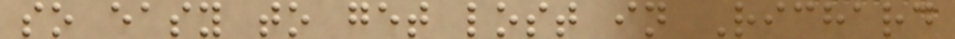so easy to get lost in Richard
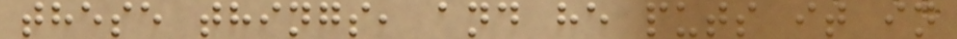these things, and he puts it in
